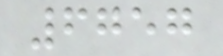6757
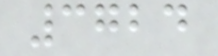3724
